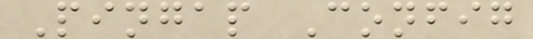Pingap Config
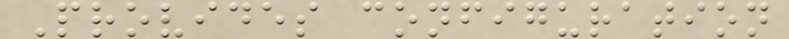Provides configuration
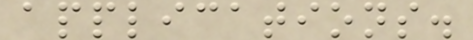applications.
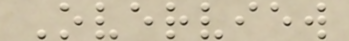Overview
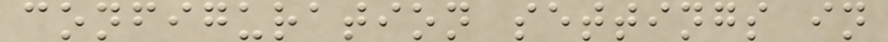configuration settings in
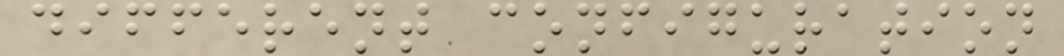different configuration
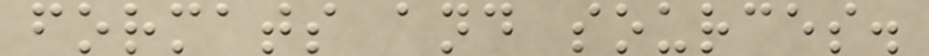formats and sources.
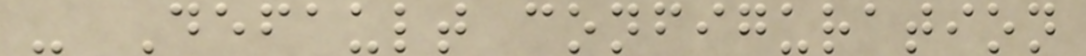- Default configuration
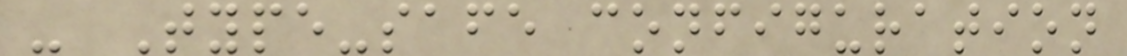- Type-safe configuration
